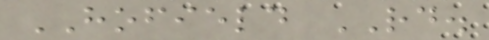HOFIELD RD.
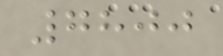7800
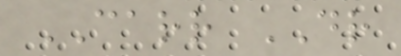CARR DR
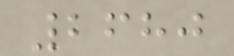2680
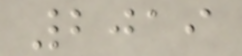2019
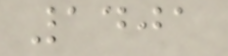1401
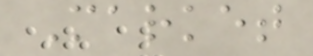Market
